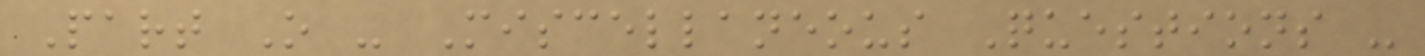Part O - Miscellaneous Questions -
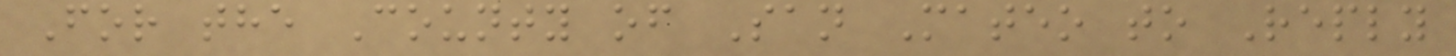For the County of San Mateo to Reply
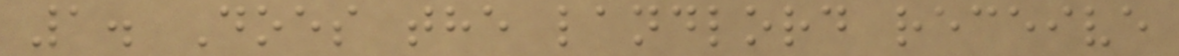1. Does the landlord receive
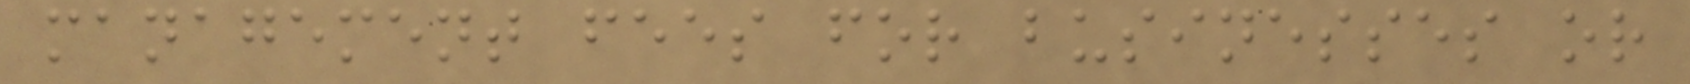management fees for businesses or
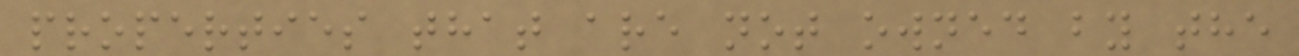properties that are not owned by the
